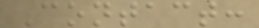Contact:
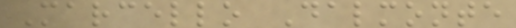Marcello Dalmonte
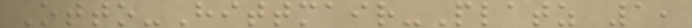Otto-Hittmair-Platz 1,
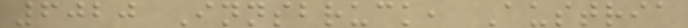6020 Innsbruck, Austria
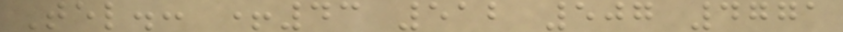Tel.: +43 512 507 4771
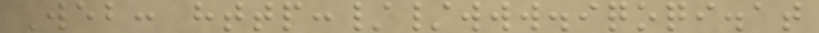Web: http://www.iqoqi.at
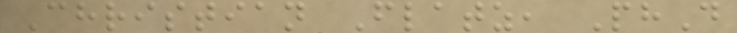Christian Flatz, PhD
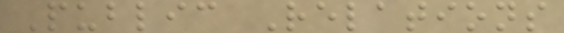Public Relations
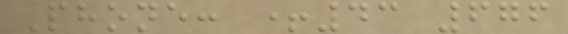Phone: +43 676
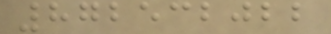872532022
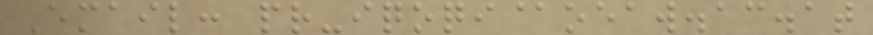Email: pr-iqoqi@oeaw.ac.at
